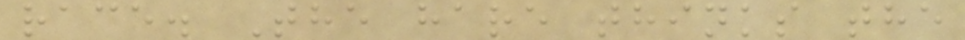race. The hare thinks the
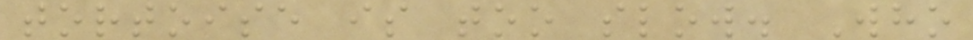tortoise is too slow. Who
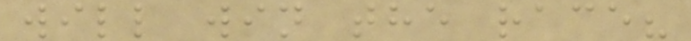will win the race?
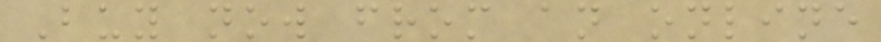Buy now from an online
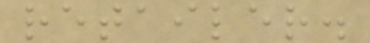retailer.
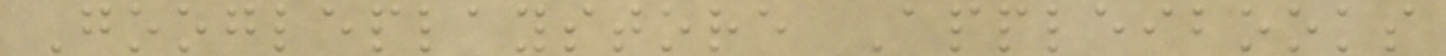Googleplaystore Appleibooks
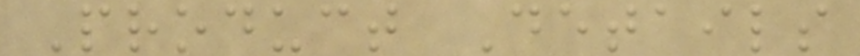Product Details
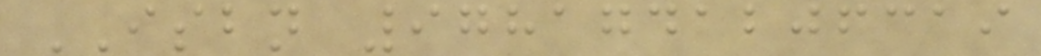ISBN 9781741206319
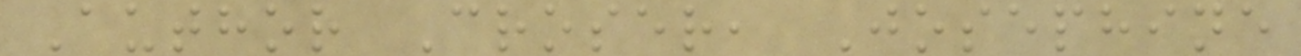Author Croser, Josephine
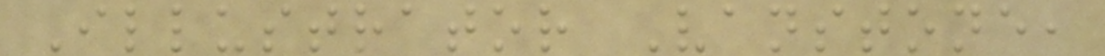Illustrator Vanstone,
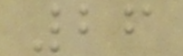26
